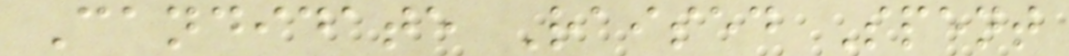Candidate Raised Spent
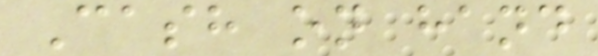Cash on hand
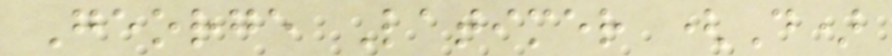George Latimer (D)
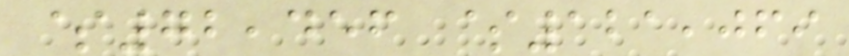$72,456 $121,069
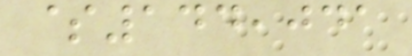$144,041
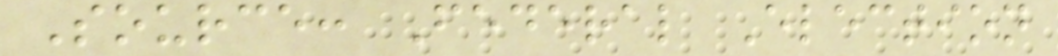Source: Federal Election
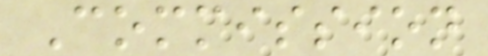Commission
